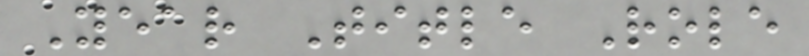Year Title Role
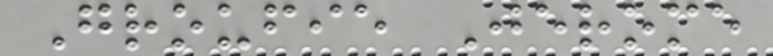Groufie Jerome
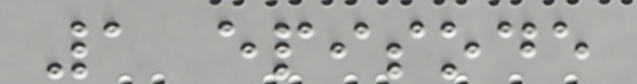1 episode
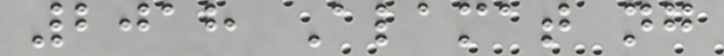2018 Alamat ng
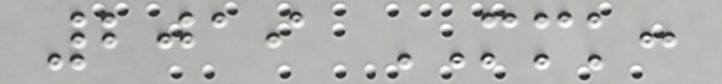2019 MMK:
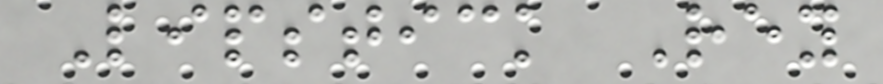Lipstick Rey
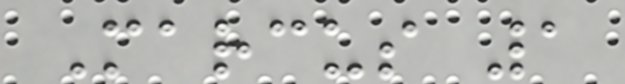Marcus 1
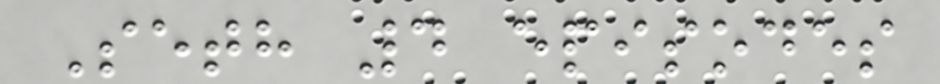Seth 4 episodes
